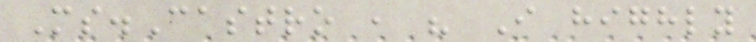Ms.Castro , " I highly
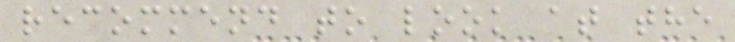recommend to look at the
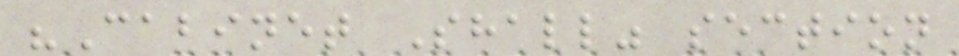"Cabinet Shall" section
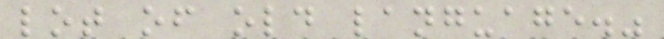lot of old language."
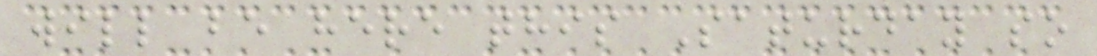will be here this Saturday so
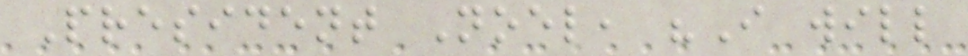President Noel, "I will
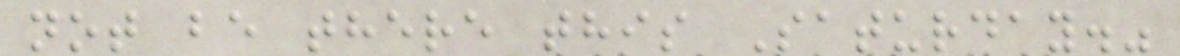not be there this Saturday."
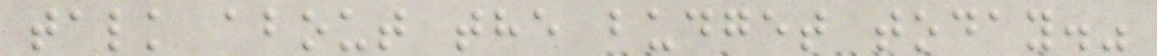talk about the budget today."
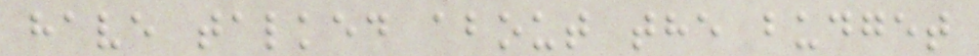have talked about the budget
